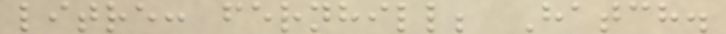litre: fernhill; Hatch.
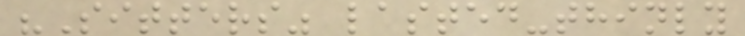"Sitters" lasted-thinly
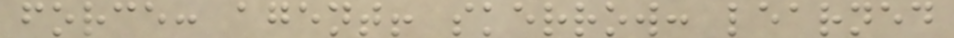force: agent! skerrow: learned
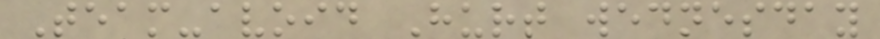Team-avoid Hurt wednesday
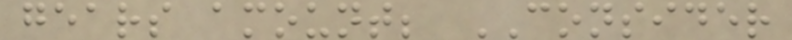gears amount; CONSIDER
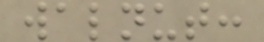walnut:
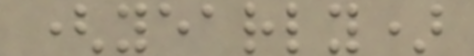(yearly)
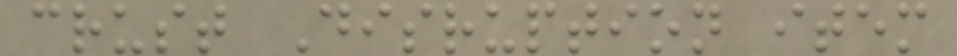crust Disruption item
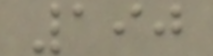190
